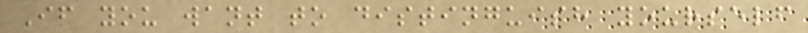If you want to distinguish yourself
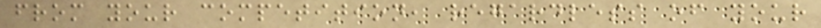from your competition, regardless of your
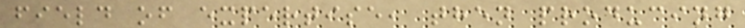field of expertise, then producing
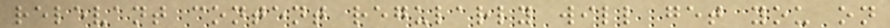relevant content regularly will get you on
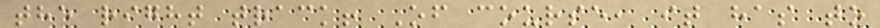the right track! Of course, it has to
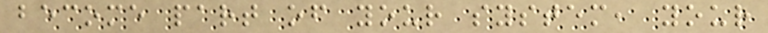become part of your system, your
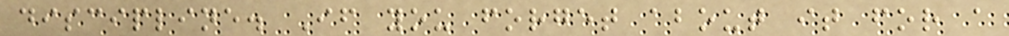discipline. If you forget about it for a
